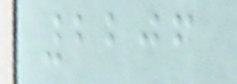2206
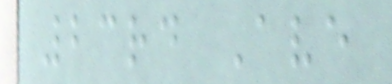23rd Ave
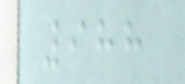988
